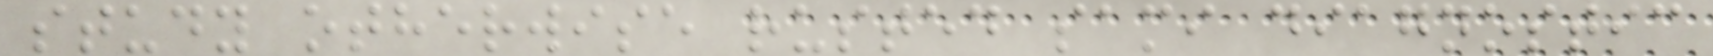study otherwise rusted sami diagnostic
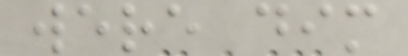were dim
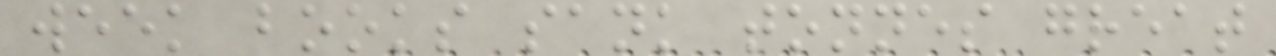week books sank tonnes great
